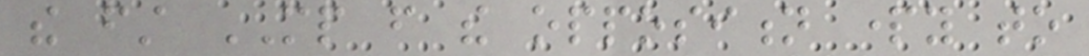the first MP from the opposition party to
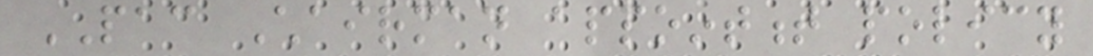PAC Chairman appointment policy
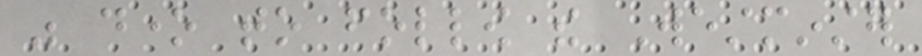was done to follow the Westminster
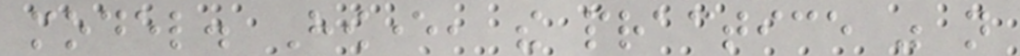model. However, the practice was not
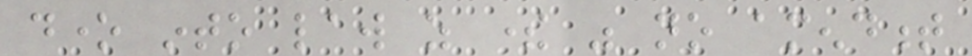done into law as there was no amendment
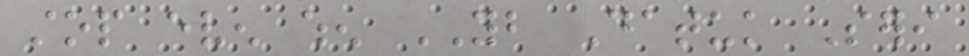stop even when YB Datuk Seri
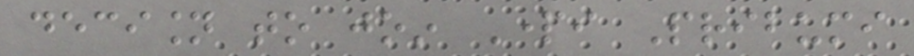decision to join Parti Pribumi
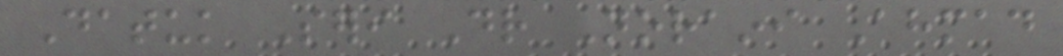Datuk Seri Dr Noraini Ahmad
